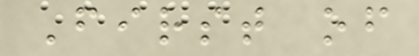First of
